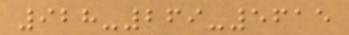928-269-5615
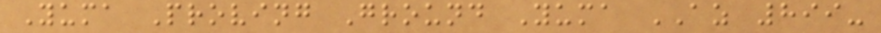Yuma Proving Ground Yuma AZ 899-
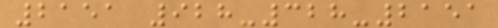2151 928-328-2151
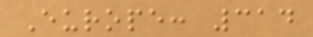Europe: 314
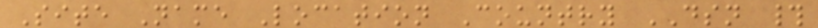Site Name Location Country DSN #
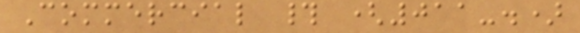Commercial # (011-.)
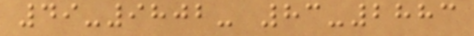49-9802- 83-2883
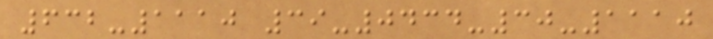632-1110 39-0434-30-1110
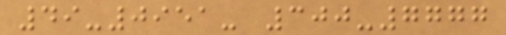49-0951- 300-7777
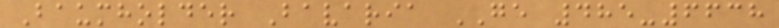Baumholder Bavaria GE 485-6638
